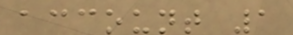account 1
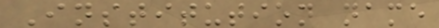Institution name
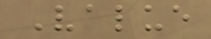Value
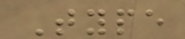Type
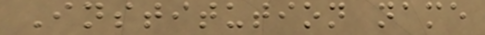Institution name
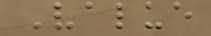Value
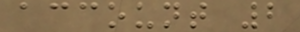account 2
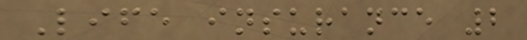Life insurance 2
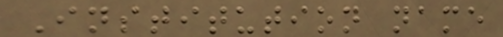Institution name
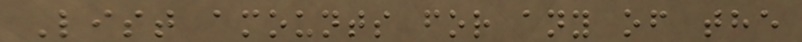List amounts for any of the
